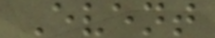Event
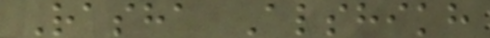Rasha Alshikh
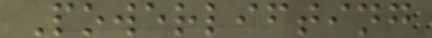Powerlifting
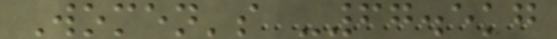Women's -67.5kg
